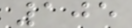105
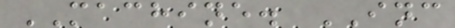MACHINE. INC
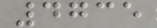4735
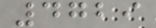4729
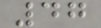47
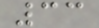33
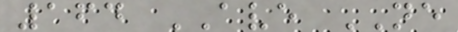164 AVE NE
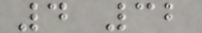4 32
